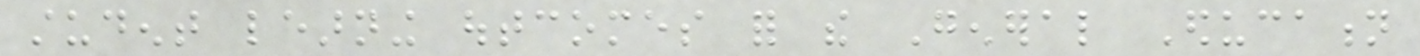student learning outcomes for the General Education
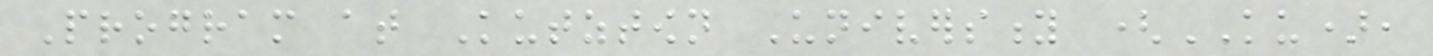Program at Kutztown University (KU),
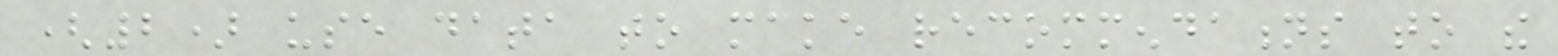(2) use data to make recommendations to the
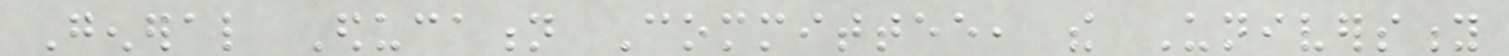General Education Committee, the University
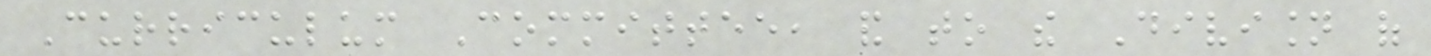Curriculum Committee, and to the Division of
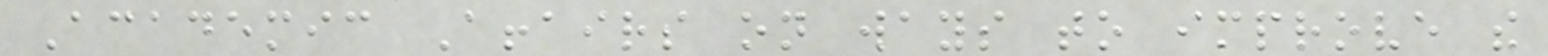Academic Affairs on ways to improve the
